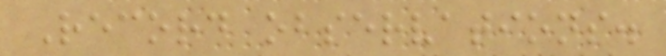Record observations.
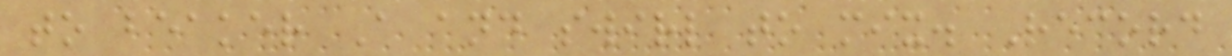to beaker A and swirl to mix. Record
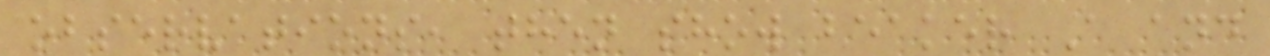observations, then show beaker A and
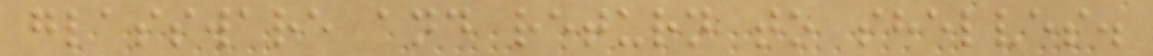glassware and return to shelves.
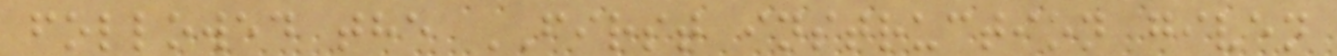followed the FIRST instruction given
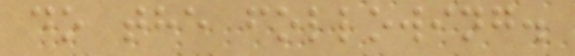do the following.
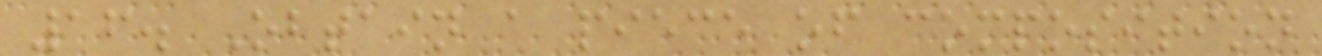16. Obtain a piece of composition
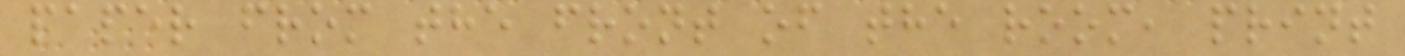paper from the front of the room, print
